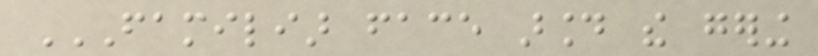FAMILIAR FACE AROUND THE GERING
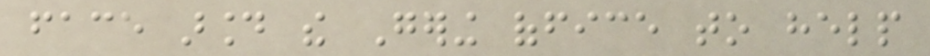face around the Gering office to help
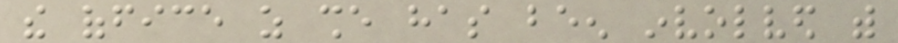the office as she has been involved with
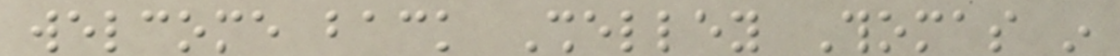welcome back Shelley Thomas in
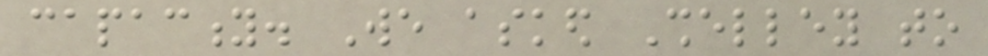capacity. We asked Shelley to
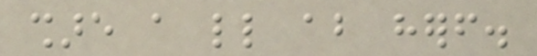share a little about herself.
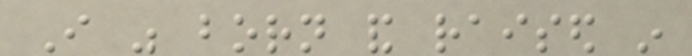I was born and raised in
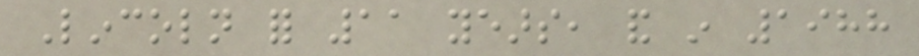Lincoln for 11 years, and in 1988
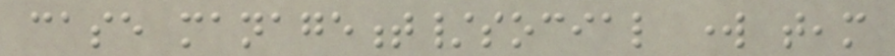case management/social work team
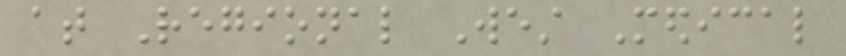at Regional West Medical
